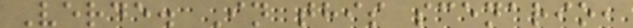Verde. In this scenario,
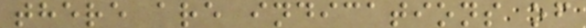there are indications of
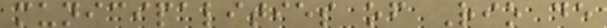municipalities of Rio de
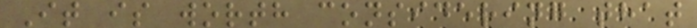It is worth considering that
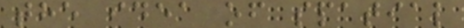the idea of spatial
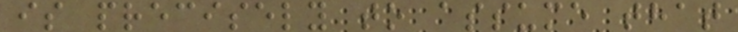is precisely to assume that
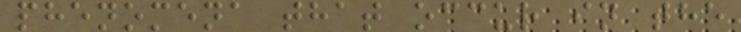phenomena that occur in the
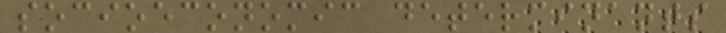socioeconomic determinants
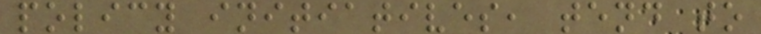policy initiatives, tend to
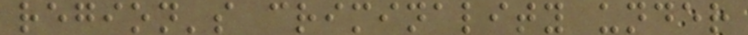region's criminality under
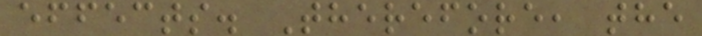effects. Therefore, the
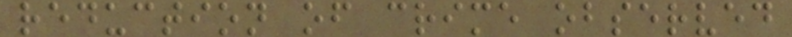reduction of crime observed
